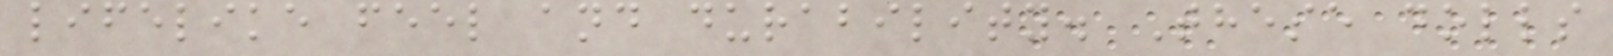lifelike feel and durability. These dolls
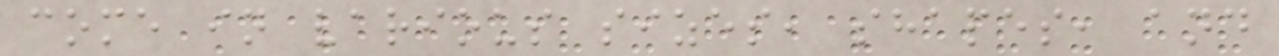come in various sizes, shapes, and
